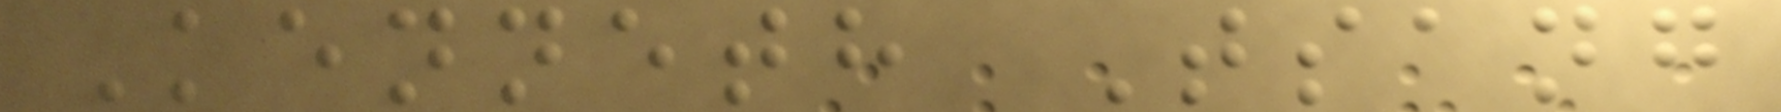Kenneth Tsang
